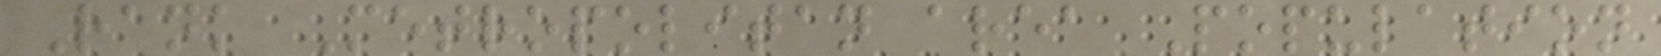Rank Metropolitan area Population
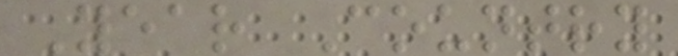Year Country
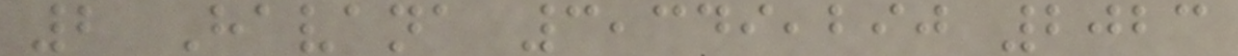2 Havana 3,349,290 2023
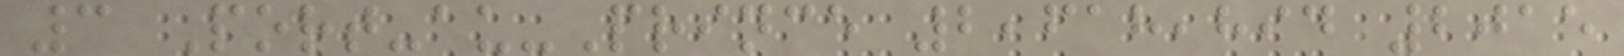3 Port-au-Prince 2,618,894 2015
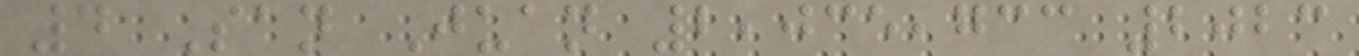4 San Juan 2,035,733 2023
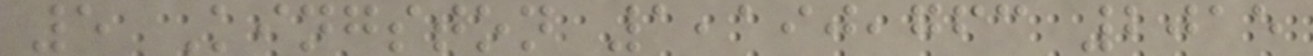5 Kingston 1,190,763 2015
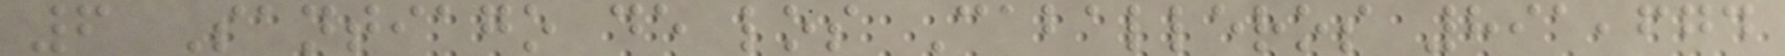6 Santiago de los Caballeros 891,674
